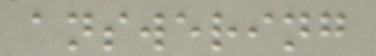answering
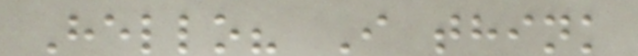Hello? I think
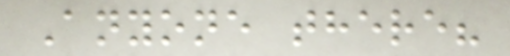Anyone there?
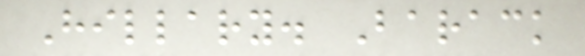Hillary. Barack
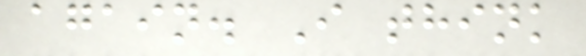again. I think
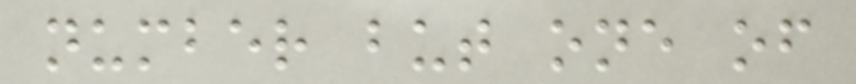number but one of
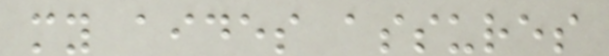my aides assures
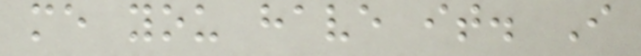me you have it. I
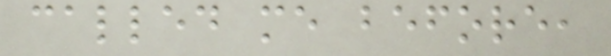called me before,
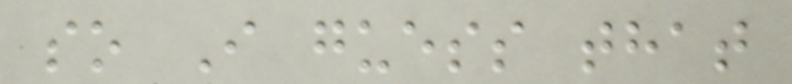so I guess that
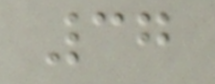37
